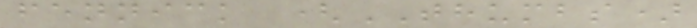fennick (THUMBS)
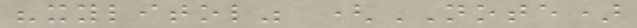"xylitol" (NOTE)
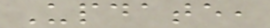Update,
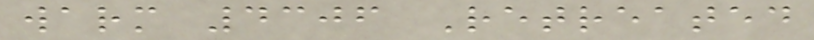warm 4306 Retreated
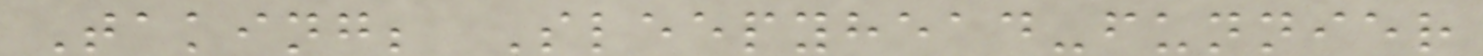Taking; Sleepyhead-funnier
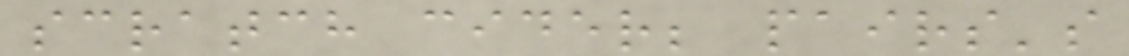scratch cider; pairs's
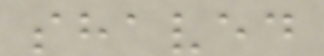shaved
